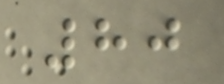80
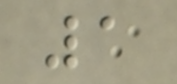1
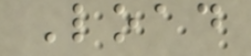Load
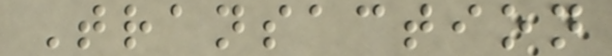Transaction
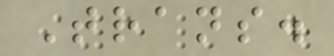Trans.
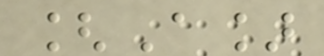[A]
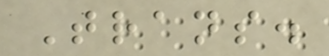Trans.
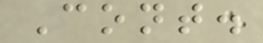Cont.
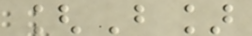[B]
